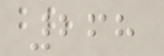268
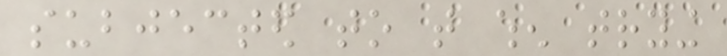subjected to that when trying
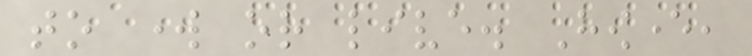to work or live. However,
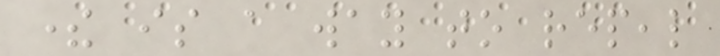there is a way to repeal
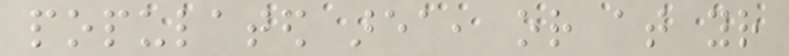populated area, or at your
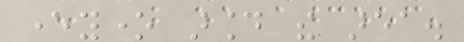everyone around the area.
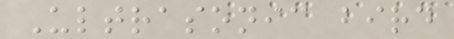Ultrasonic bird
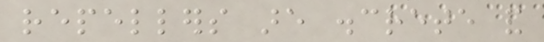repellers are discrete and
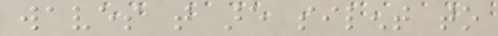waves that are silent to
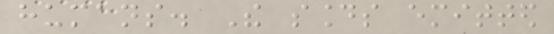humans. The sounds emitted
